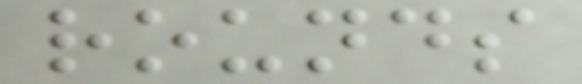rounds
